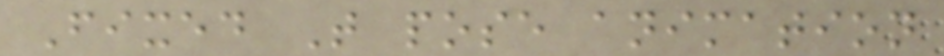Fixed T pose animation
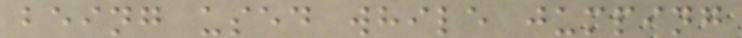being used while jumping
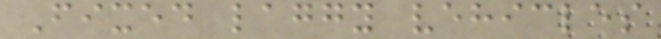Fixed laggy vehicles
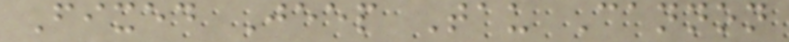Fixed Jeep Tau Cannon
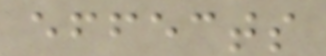effects
